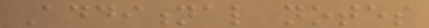Additional notes
